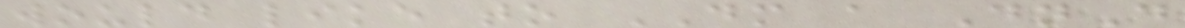would like to DM a DnD
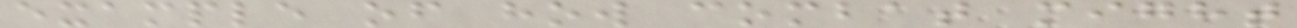example of how combat might
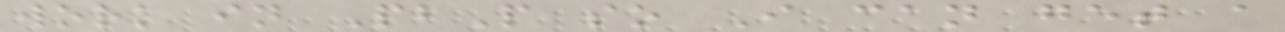work in PbP so I can get a
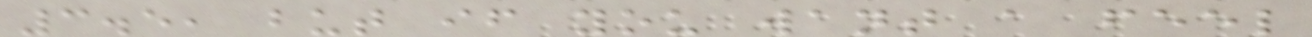3.5, but if you want a feel
